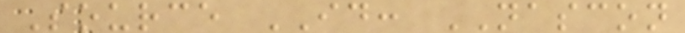Source ID: NASCON
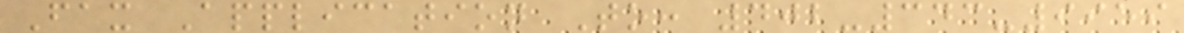Fax Application To: 402-343-9959
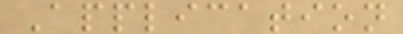Application
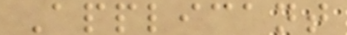Applicant
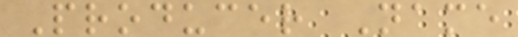Producer Name
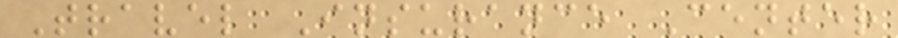Travel Insurance Center
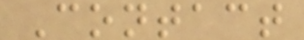Contact
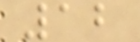12
